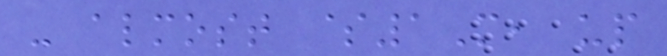- almost $1M, up
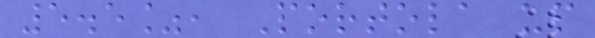5.5%, Portola up
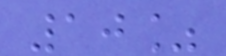10%
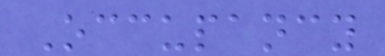Occupancy
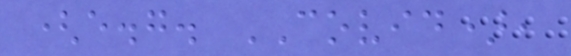(e.g. COVID),
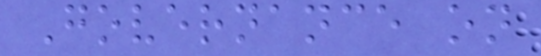Governance on
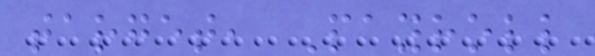target, Payroll
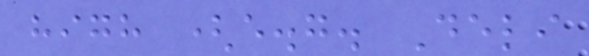high (e.g. Deli
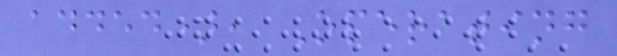added), Operating
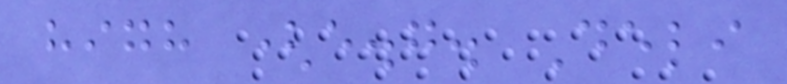high (e.g. Deli
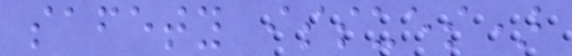safety issues)
